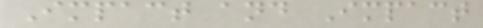Impact and Impact
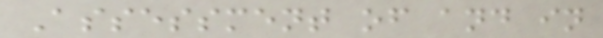Assessment of and in
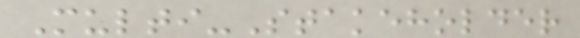Multi-Stakeholder
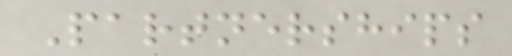Partnerships
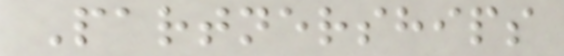Partnerships
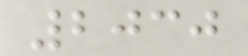2030
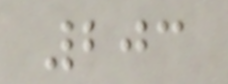203
